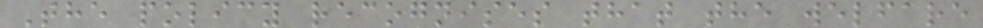The policy recognises that the welfare
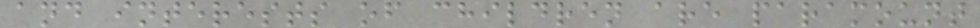and interests of children are paramount
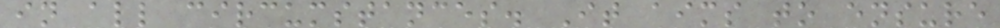in all circumstances. It aims to ensure
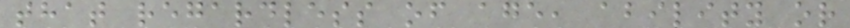that regardless of age, ability or
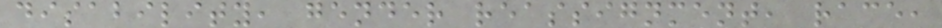disability, gender reassignment, race,
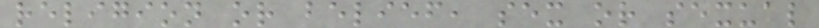religion or belief, sex or sexual
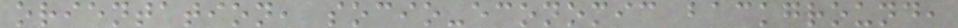orientation, socio-economic background,
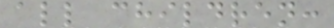all children:
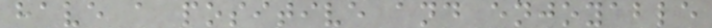have a positive and enjoyable
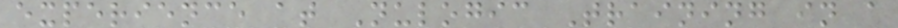experience at Nulogic Training in a
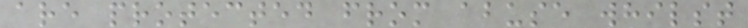are protected from abuse whilst
